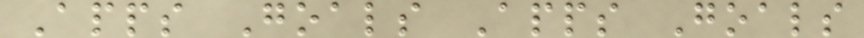Apps Goals Apps Goals
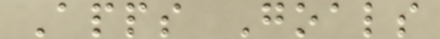Apps Goals
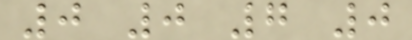0 0 7 0
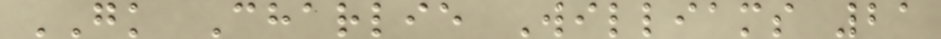GK Charlie Williams 21
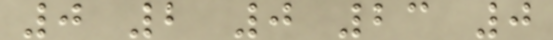0 2 0 23 0
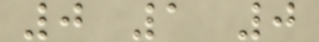0 1 0
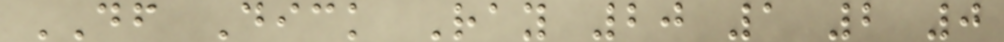DF Dick Ray 20 1 2 0
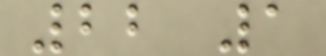22 1
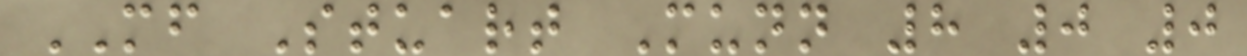MF Stuart Munn 8 0 0
